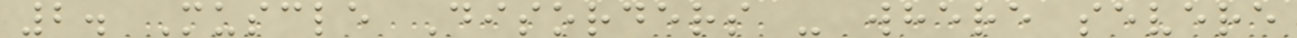2. Muscle Disorders - where severe
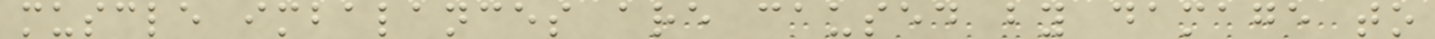muscle imbalances are caused by damage to
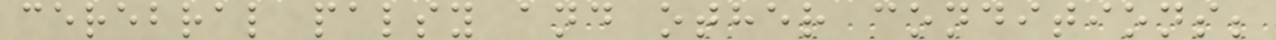cerebral palsy and other conditions;
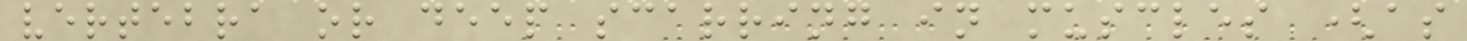vertebra or deep scarring in muscles (as
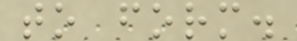to form.
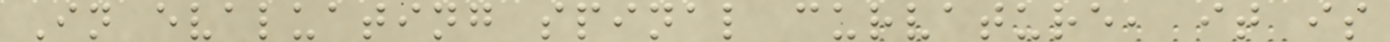In evaluating spinal curvature, it is
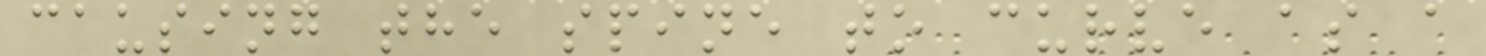causing the spine to curve as a
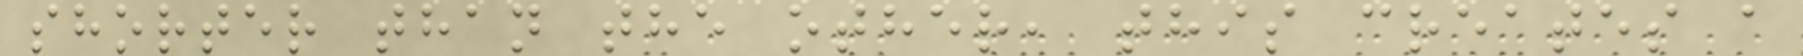shorter than the other, this creates a
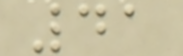41
